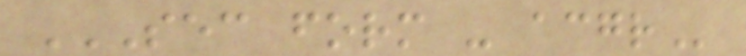SEC FORM - ACGR
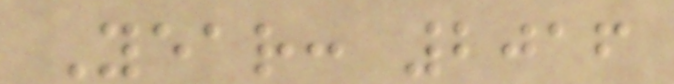Year: 2016
